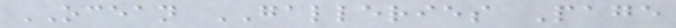OCEAN GALLERIES Page
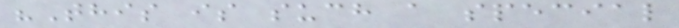"This is such a special
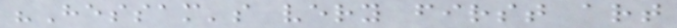"Hessam's very first art
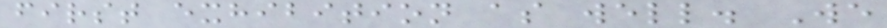first exhibition as well. We
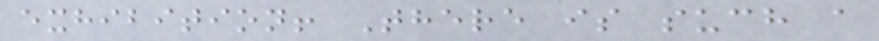exhibition! There is such a
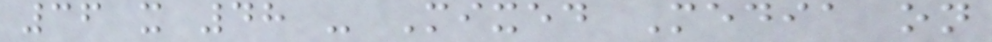36 x 48 - Mixed Media on
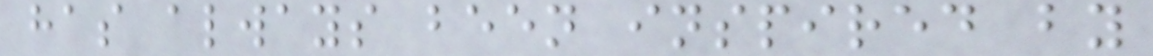has always been inspired by
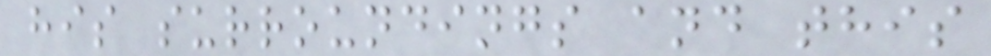his surroundings and this
